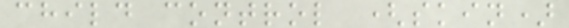child control (skin)
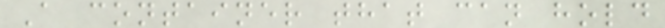A container that can hold
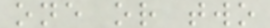one or two
